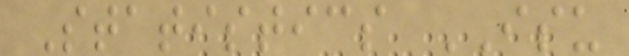Statistics ISU
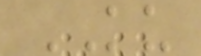KU
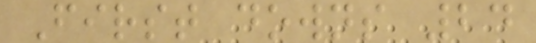First downs 24
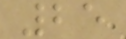25
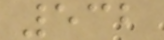532
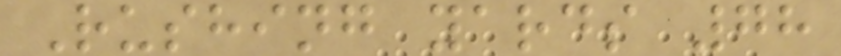Rushing yards 78
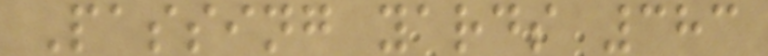Passing yards 383
